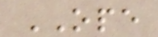OPE
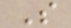S
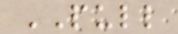PULL
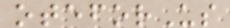oteforUs
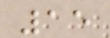15
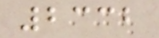2332
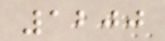1200
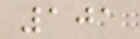101
